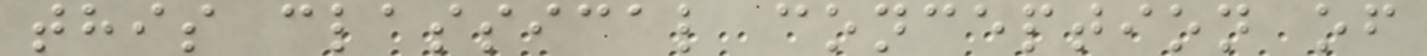this classical conception of
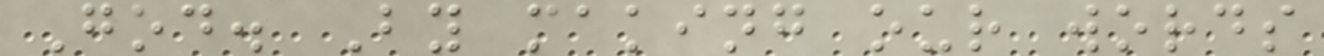God. By making our words
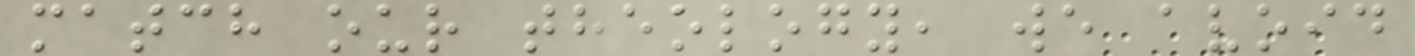match our theology, we avoid
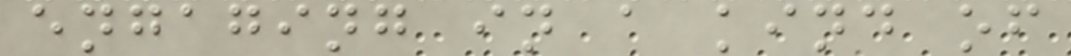engaging in a kind of
